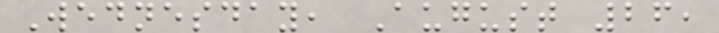Wednesday, August 26,
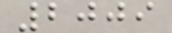2009
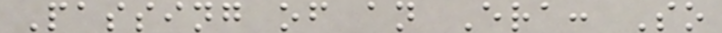Passing of an Era: So
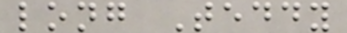long Teddy
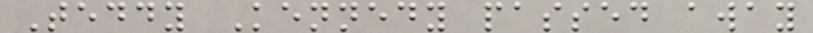Teddy Kennedy passed away
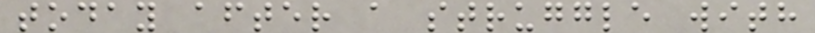today after a struggle with
